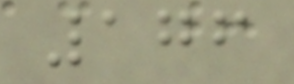176
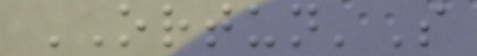ORTUN'S
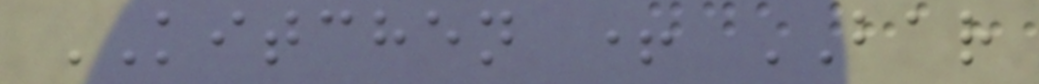KITCHEN + BAR
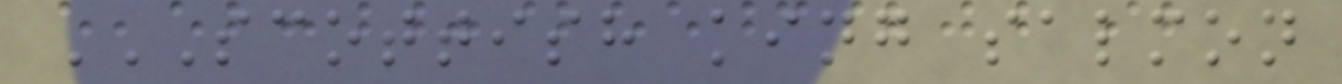SCOTTISH KING SALMON
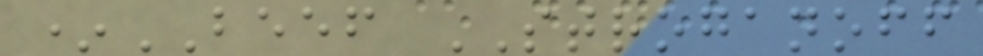*BEEF STROGANOFF
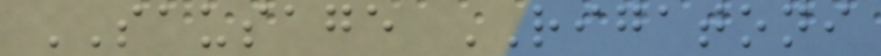SAUSAGE RIGATONI
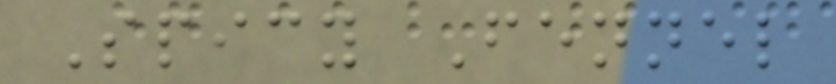Spicy Fennel
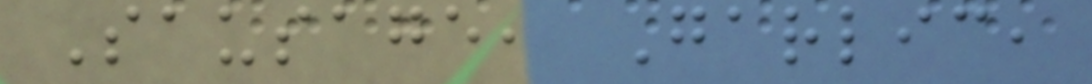Sausage, Garlic,
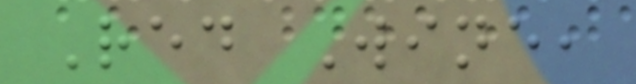Red Wine,
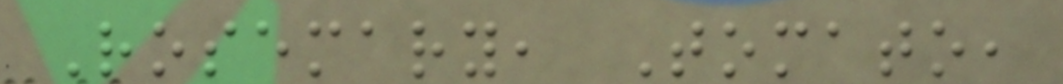Rosemary, Tomato,
